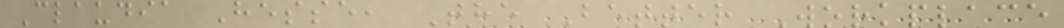Claudia Hesse, The Better Workplace
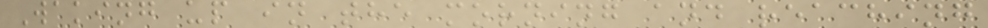Waking up in the morning and reaching
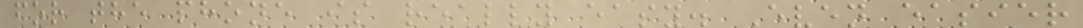for the phone is really easy. Even easier
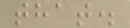that.
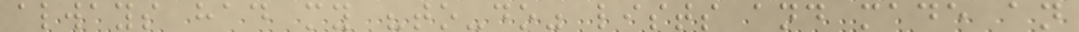always had my "to-do" lists and made an
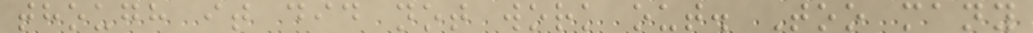though it did not work out. Too many
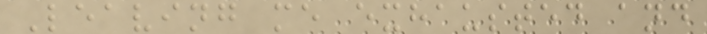Leaving me exhausted and
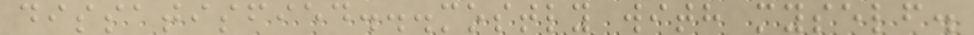dissatisfied...mostly with myself.
